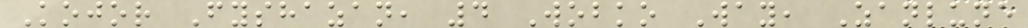Kojor Fyshazan, 4 Wobko Way, Zanlune
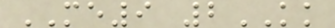ME9 2KK
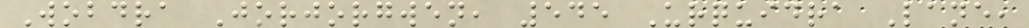Wobdra Jorjorgwen, 545 Urquidra Lane,
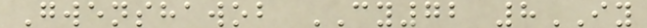Gwenshawob CY72 8IY
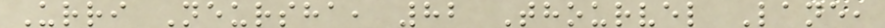Urri Neursha, 82 Thourvel Lane,
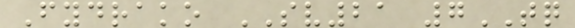Fydrako SV21 7TQ
